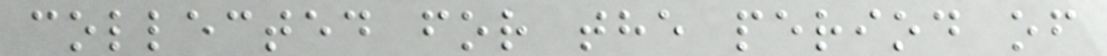collected for the period of
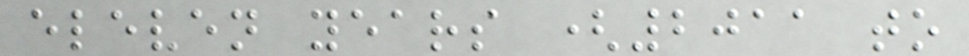eleven years (2011 to
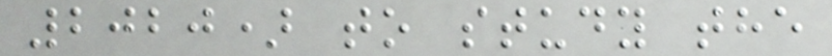2020) to study the
